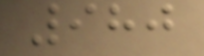980
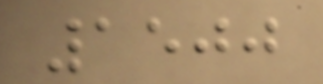1500
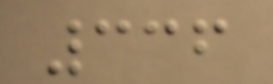336
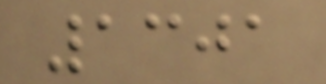1301
